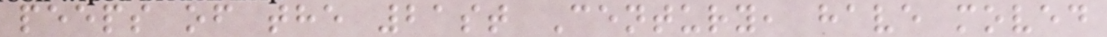peeps of the 21st Century, have moved
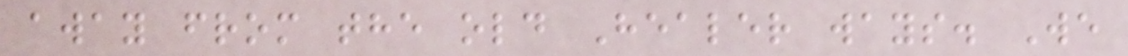away from the old Healer ways. We
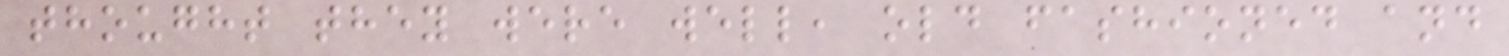thought they were well, old fashioned and
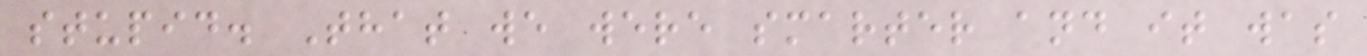stupid. That we were smarter and it was
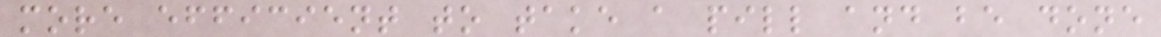more efficient to take a pill and be done
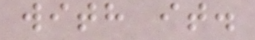with it.
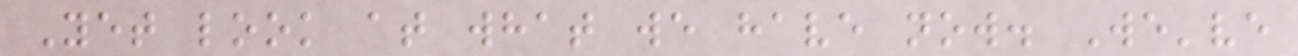Yet look at what we have now. We've
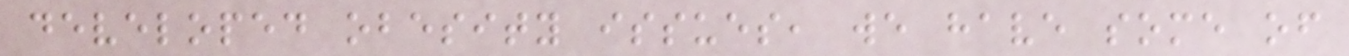developed obesity issues, we have some of
